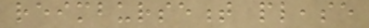reimbursement please
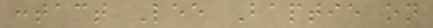contact Lee Baptie on
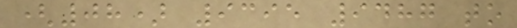(08) 9395 9487 to
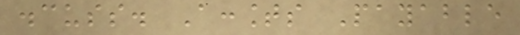discuss. Accounts Payable
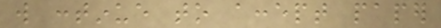will continue to accept paper
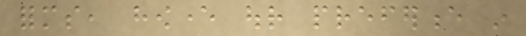forms, however our preference in
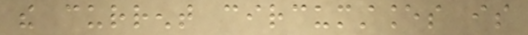the current circumstances is
